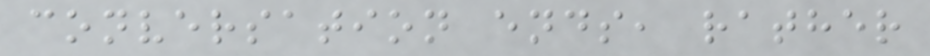conversation ends, rather
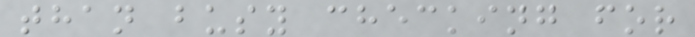than busy checking for
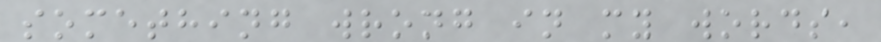something wrong in my words,
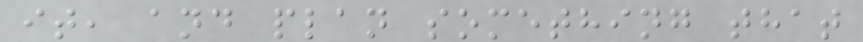it, and plan something that
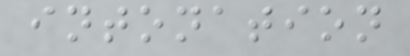intonation
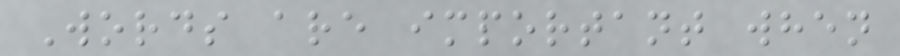Words are important when
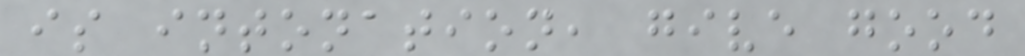is intonation, give good
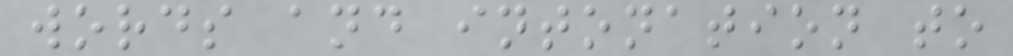words and intonation to
